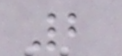2
